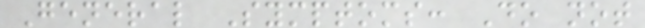General Symptoms: Do not
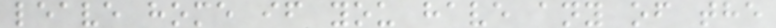leave home if you have any of the
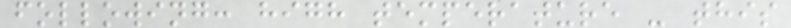following: high temperature - this
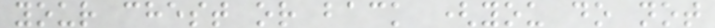your chest or back (you do not
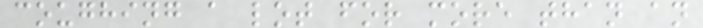coughing a lot for more than an
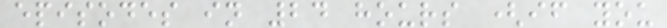episodes in 24 hours (if you
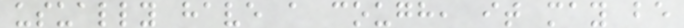usually have a cough, it may be
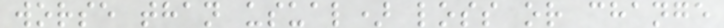worse than usual) loss or change
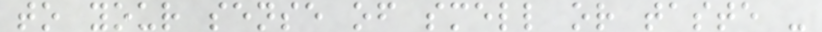to your sense of smell or taste -
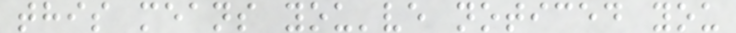this means you've noticed you
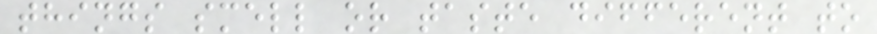things smell or taste different to
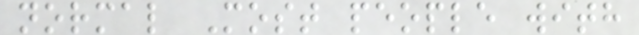normal Most people with
